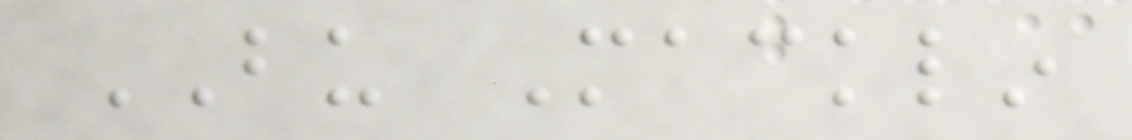BU Macklin
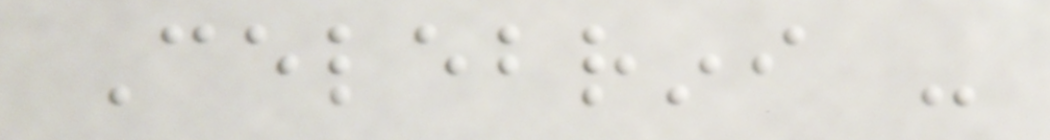Celebrini -
